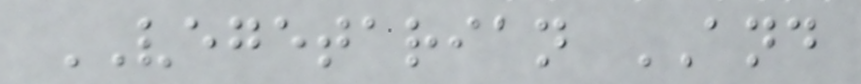VEGETARIAN AND
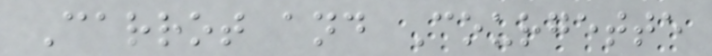Carrot and Courgette
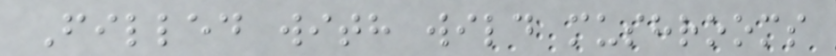Filled with wild mushrooms
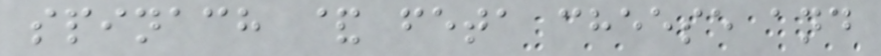spinach & feta cheese and
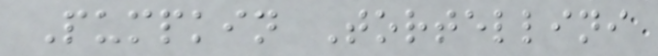Pumpkin Tortellini
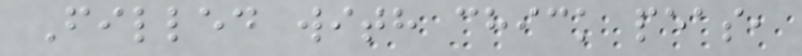Filled with chick peas,
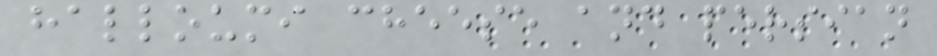halloumi cheese and persian
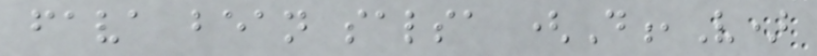fava bean salsa (D,V)
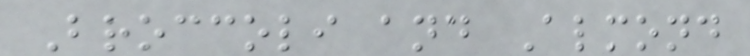Broccoli and Almond
